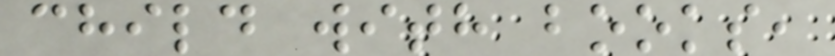child with books,
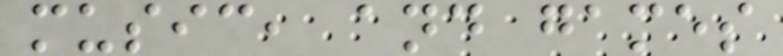music, and games
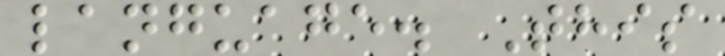language. This
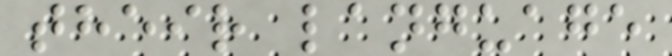their language
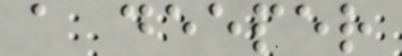a deeper
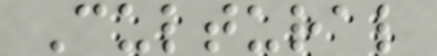Cultural
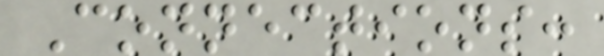Connections:
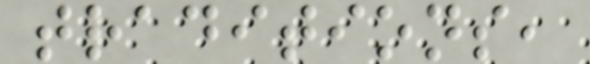traditions,
